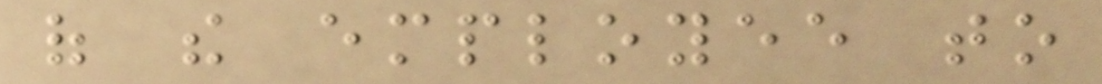of the employee to
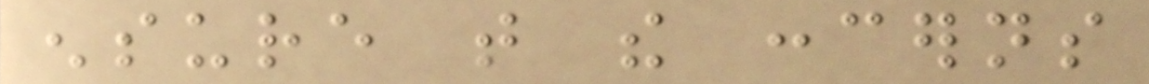ensure that the concerns
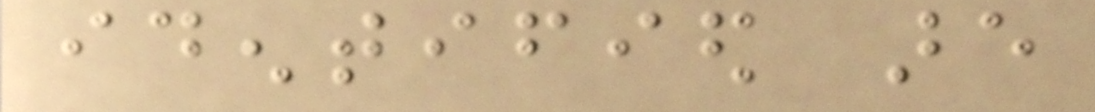identified are
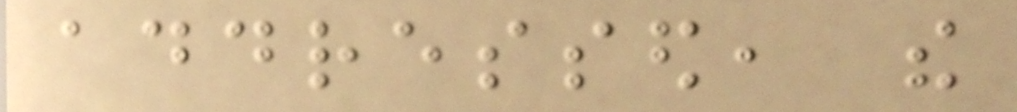addressed, the
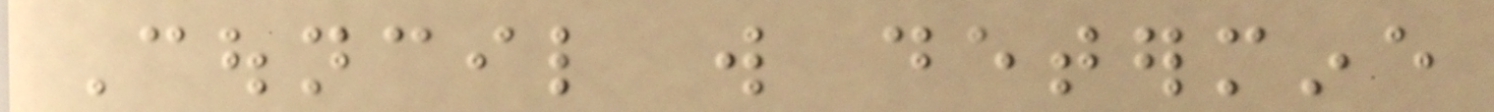Council will determine
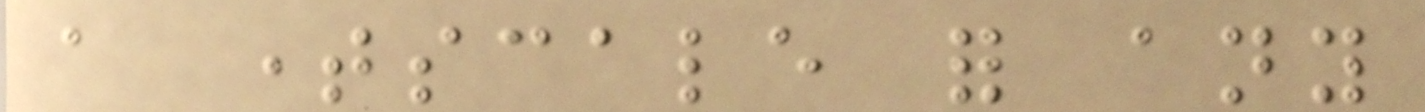a timescale for any
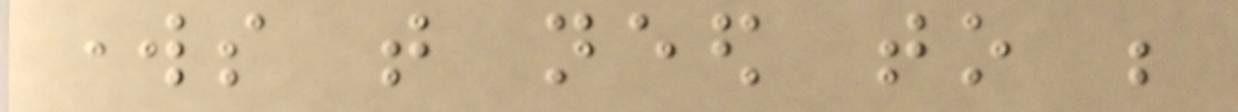works that need to be
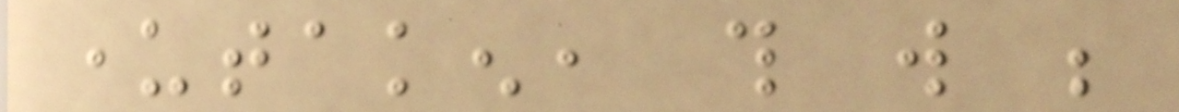undertaken, this will be
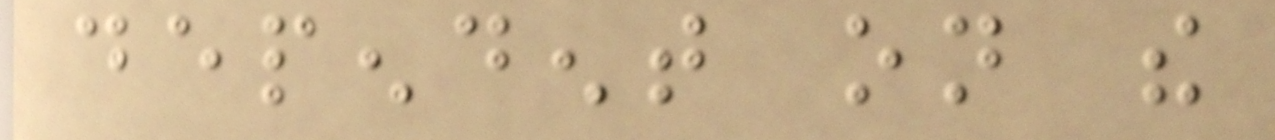dependent on the
